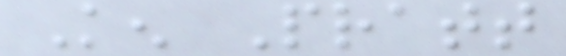Ken Pratt
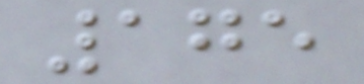175
